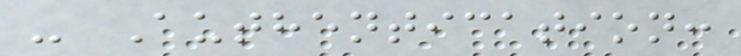- Authentication:
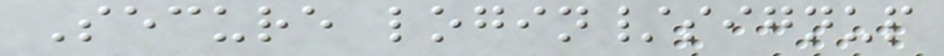Secure login/signup
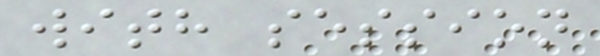with session
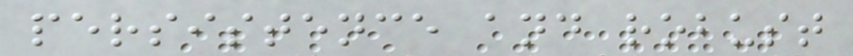persistence and robust
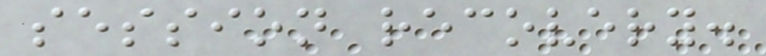session recovery.
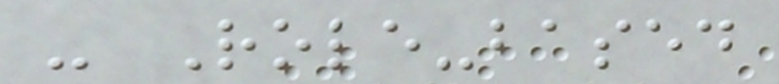- Role-based
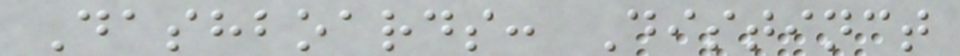Dashboards: Distinct
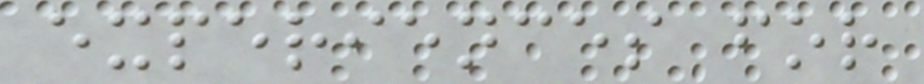experiences for
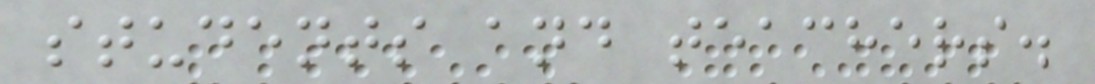students and teachers.
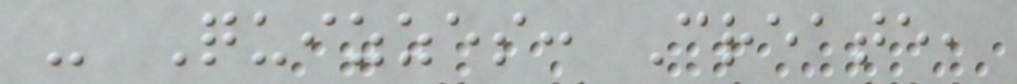- Quizzes: Create,
